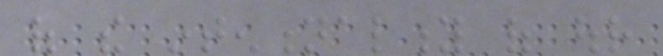of the intentionality of our
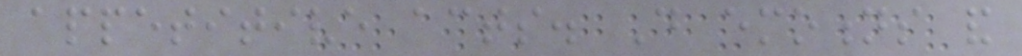appetitive acts. Do emotions and
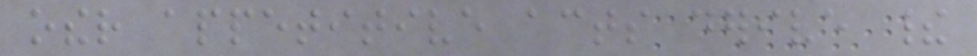other appetitive acts derive their
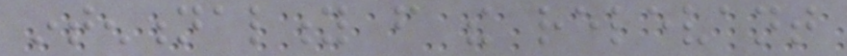intentionality from the relevant
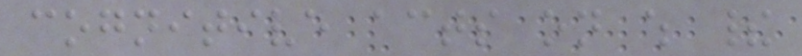cognitive acts on which their
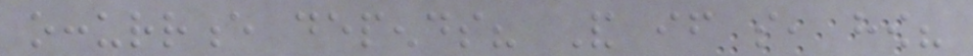occurrence depends? And if so, how?
